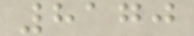8170
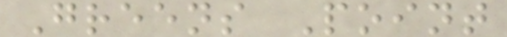Greens Point
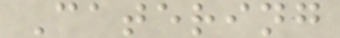Catering
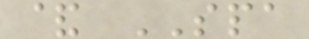& SPA
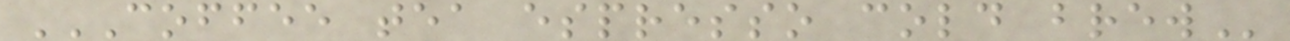COFFEE TEA ESPRESSO COLD BREW
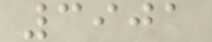3901
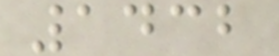1432
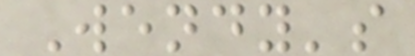Wendy's
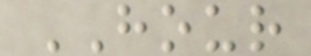HOUR
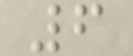6
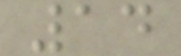14
